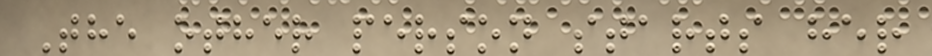The other person starts her
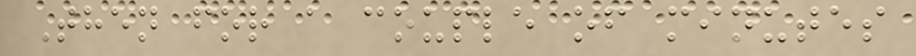Then for a couple of minutes
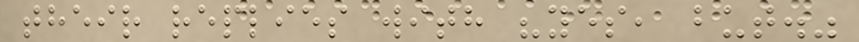their replies with "yes, but."
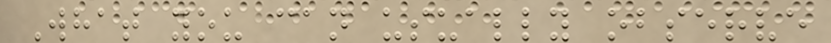What you can usually observe
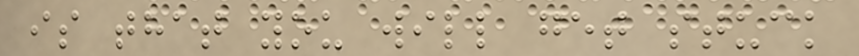is that you will get stuck
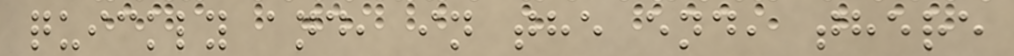quickly and, in the end, there
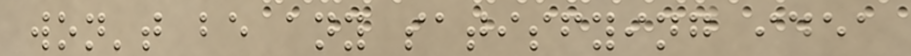won't be any satisfying idea
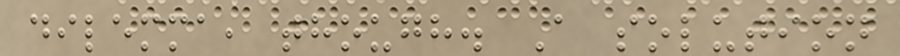dilemma, though. A solution
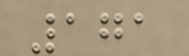171
